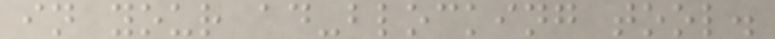in your ad-blocking tool.
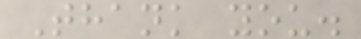Thank you.
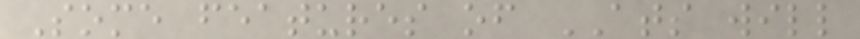Some features of ATS will
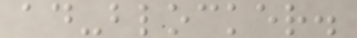ad-blocker.
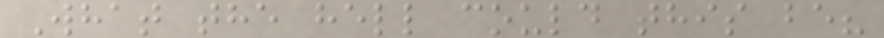What the hell could this be?
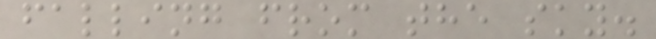falling from the sky.
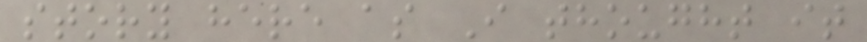story here as I thought it
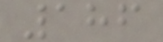186
